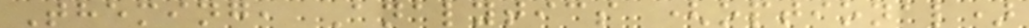Theming, Analytics (optional)
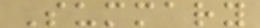Summary
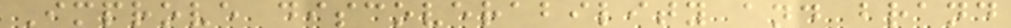Improve discoverability and brand
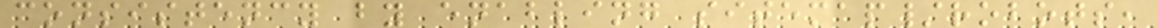consistency by enabling sitemap/robots,
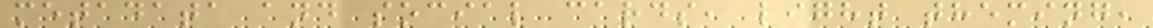metadata and social cards, light theming,
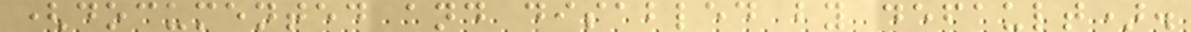(documented and disabled by default).
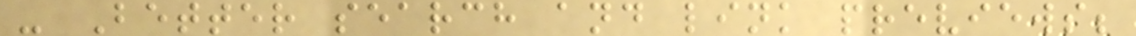- Better search and link previews;
